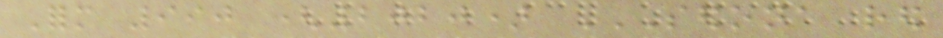Form 990 (2020) SEDONA RED
